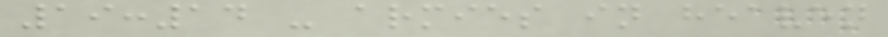19:14 - armies in heaven
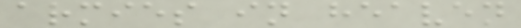armies in heaven
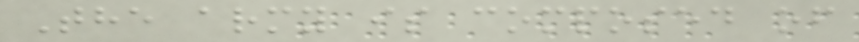The army is composed of
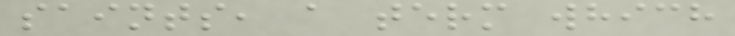saints, a term which
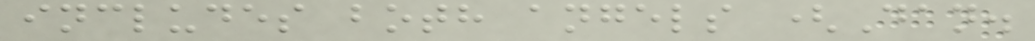includes both angels (Dan.
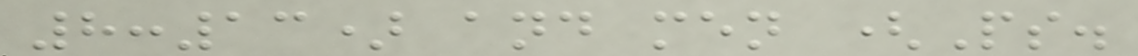8:13) and men (Ps.
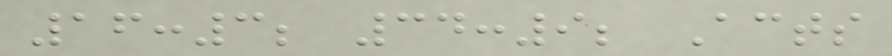16:3; 34:9; Acts
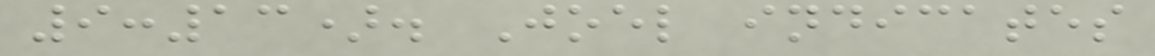9:13). Joel indicates
